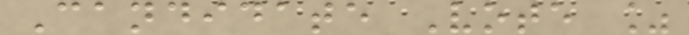Candidate Vote %
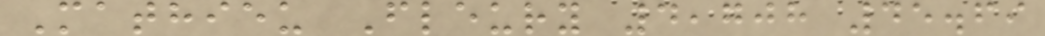Mathieu Fleury 4,708 45.69
